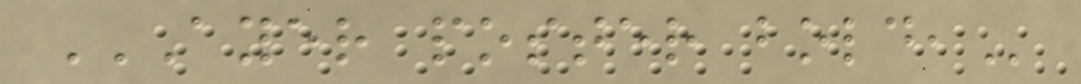AYER POSTER BOLD,
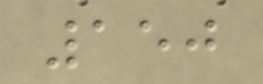150
